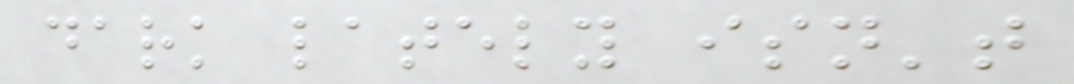dark lately isn't
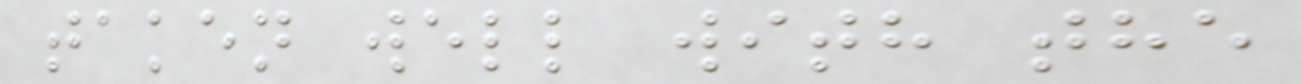taken well with the
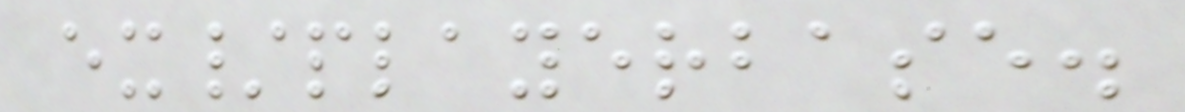ex/playerbase.
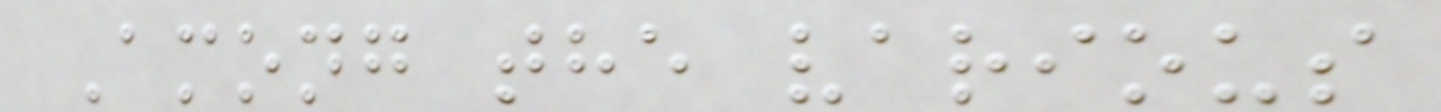Among the various
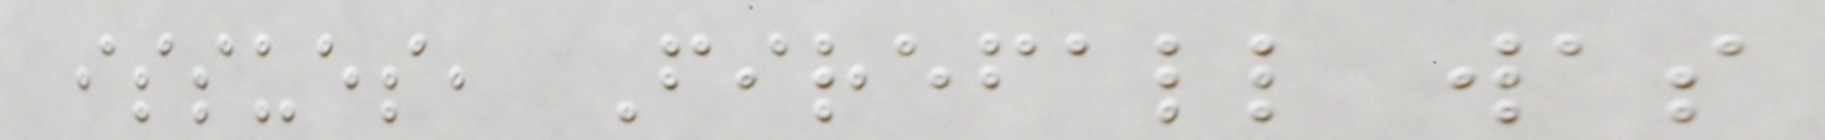issues, Firefall was
